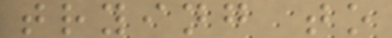trying to
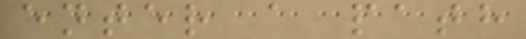enter a path
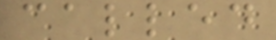called
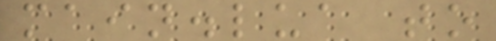main.lua to
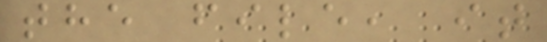the file, it
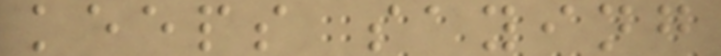keeps saying
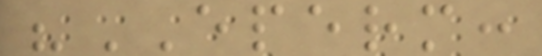"EPERM:
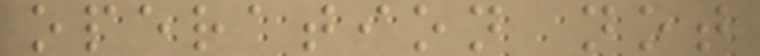operation not
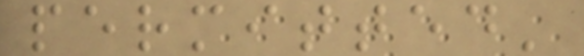permitted'
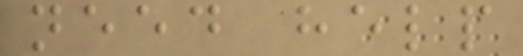need help
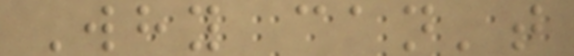Why can't
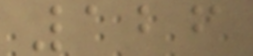126
